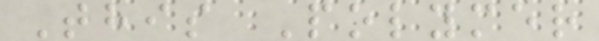This Polymer
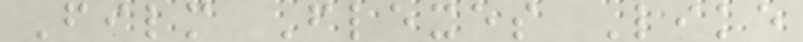Film Flexes Like
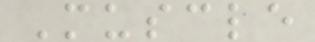Muscle
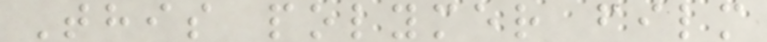This polymer film
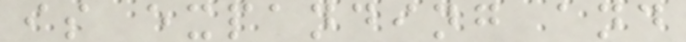is expanding and
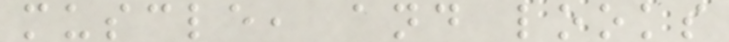muscle, and looks
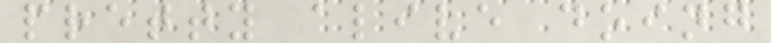pretty alive doing
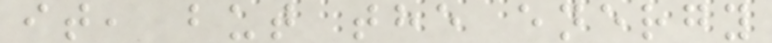it, but the energy
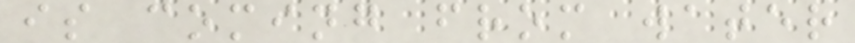is coming from water
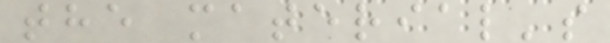the material's
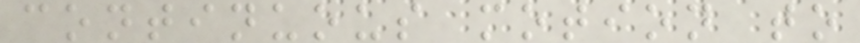continuous motion to
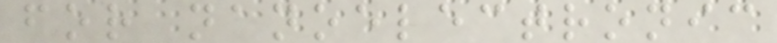for nanoelectronic
